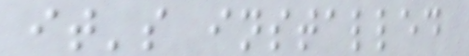it's installed
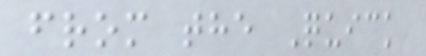from the Quick
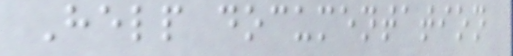Help documentation
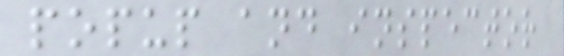popup and inspector
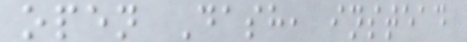open Dash, instead
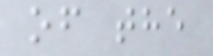of the
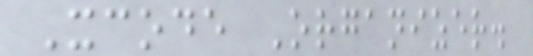Xcode Organizer.
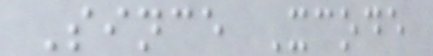Since Xcode
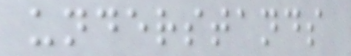understands
